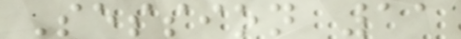Session 11
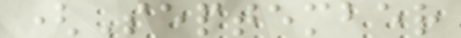(September
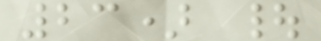23) |
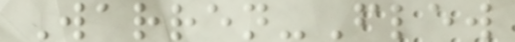Warren-Flew
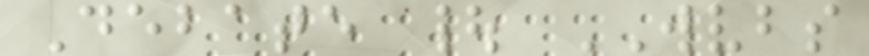Debate | WVBS
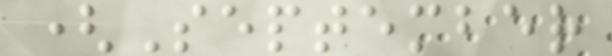(September
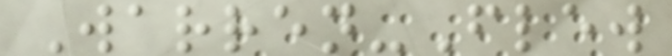Warren-Flew
